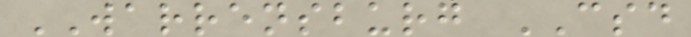WARRENSBURG CSD
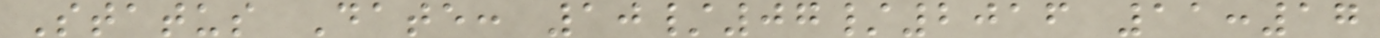Status Date: 10/07/2016 11:17
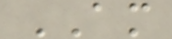AM
